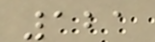121
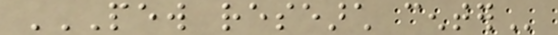PEW RESEARCH CENTER
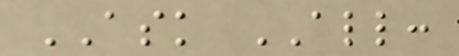ASK ALL:
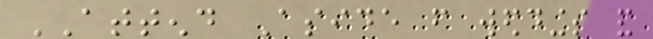ATTEND Aside from weddings and
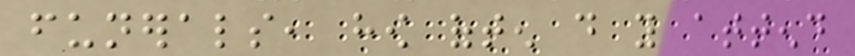funerals, how often do you attend
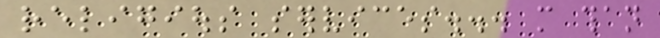religious services... more than
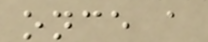once a
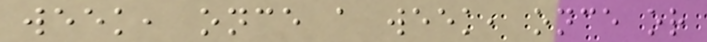week, once a week, once or
